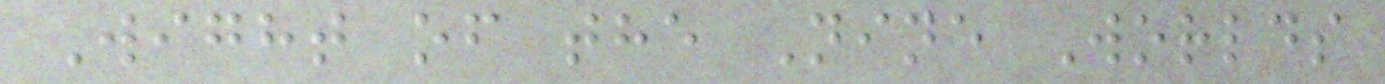Wight of the Nine Worlds
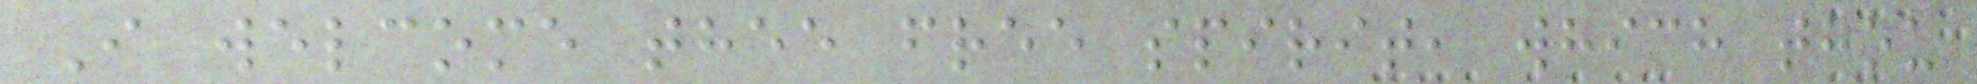I welcome thee free spirit, which thou
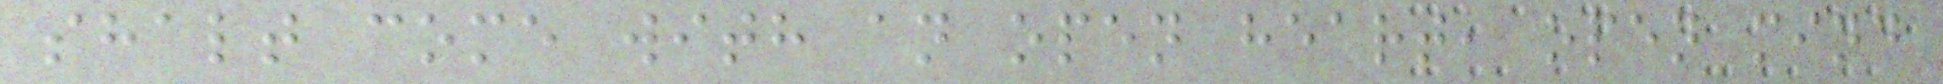shalt come with an open heart, open mind
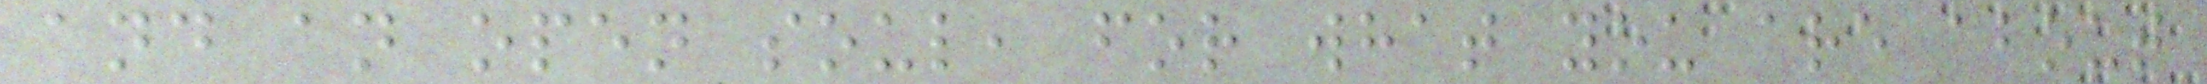and an open soul, for what you are about
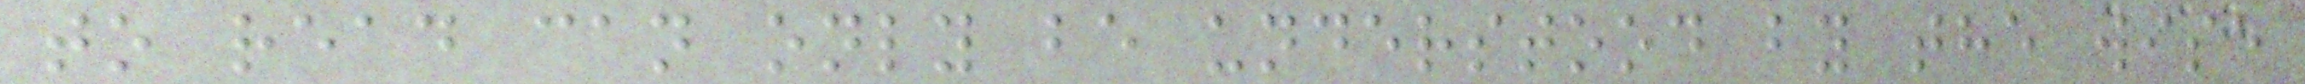to read can only be understood by the wise
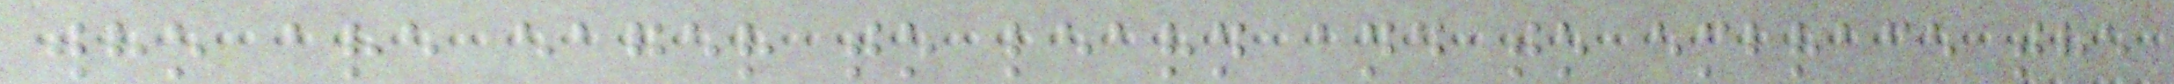who are eager to learn and to embrace the
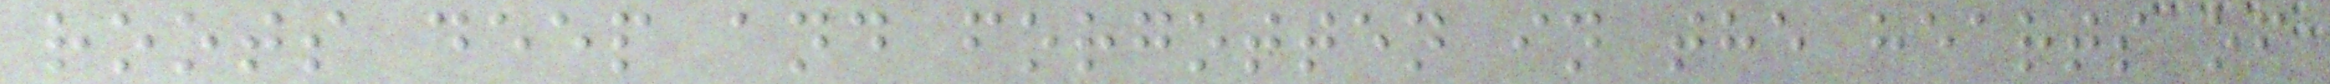roots deep and forgotten in the hearts of
